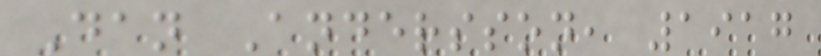Dan Andersson, 1917
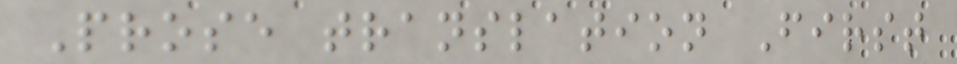Prose translation First
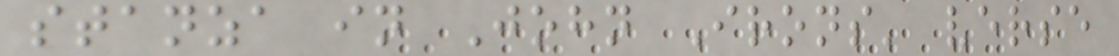stanza in John Irons' verse
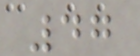47
